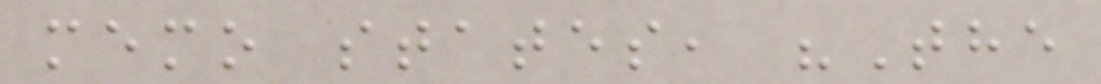memo states, "The
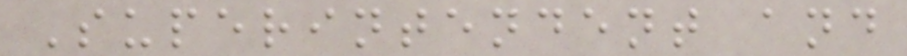Superintendent and
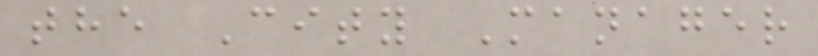the City Manager
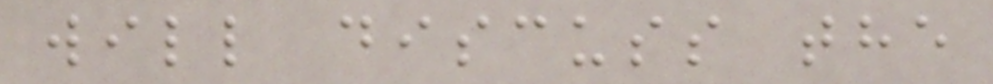will discuss the
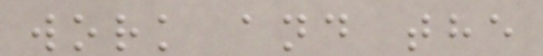work and the
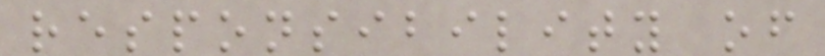responsibility of
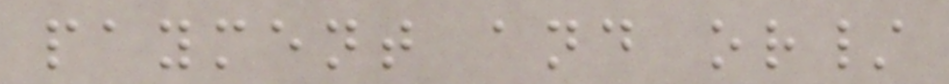payment and or/
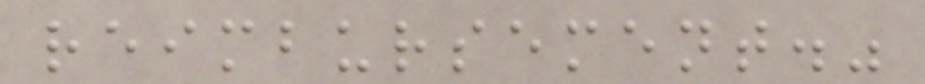reimbursement."
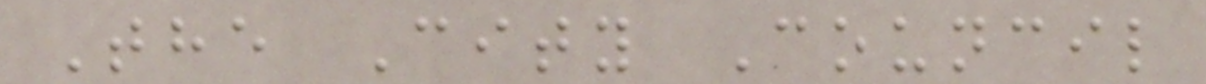The City Council
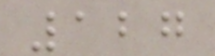127
